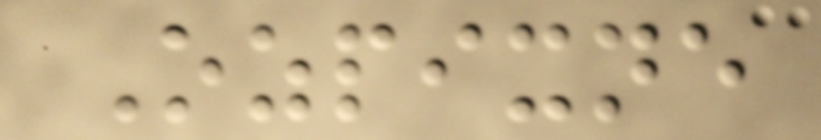Ozpixne
